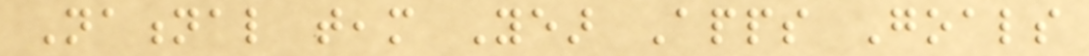National team Year Apps Goals
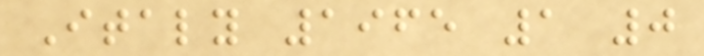Italy 1965 1 0
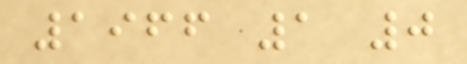1966 1 0
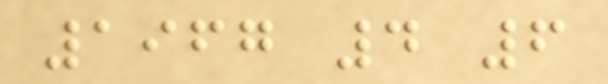1967 4 6
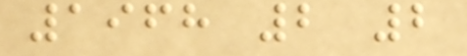1968 2 2
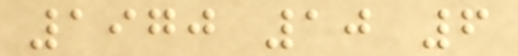1970 10 6
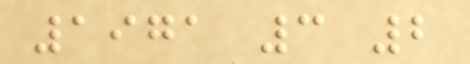1971 3 2
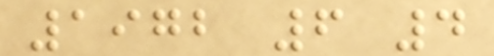1972 6 4
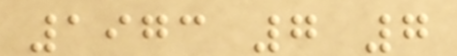1973 7 7
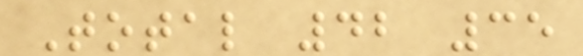Total 42 35
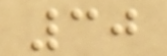30
